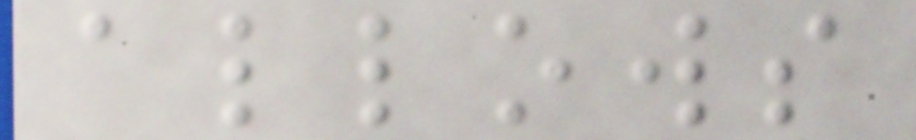allows
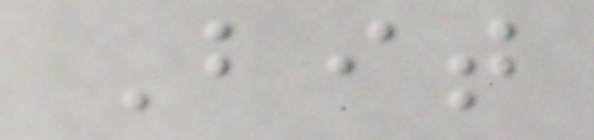Bit
